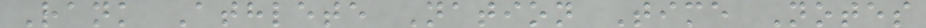Rank Athlete Nation Time Notes
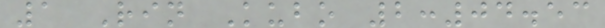1 Rin Kubo 2:04.53
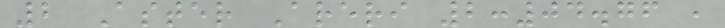2 Aster Areri 2:04.76 ,
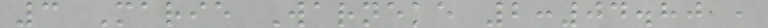3 Marie Warneke 2:04.80 ,
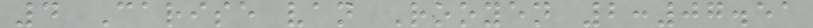4 Carise van Rooyen 2:07.51
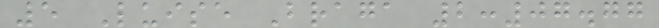5 Luise Braga 2:07.77
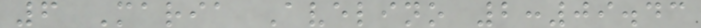6 Maria Avelino 2:09.43
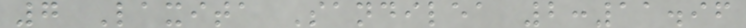7 Laxita Sandilea 2:11.96
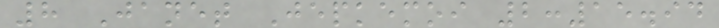8 Janet Jepkemoi 2:15.94
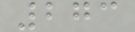273
